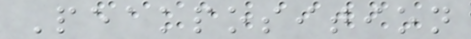Peakposition
